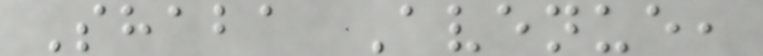Shaba Avenue,
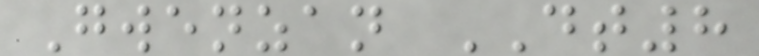Gwenzan DT8
